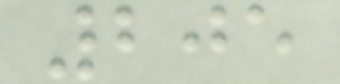205
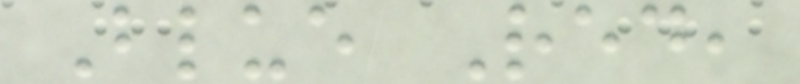Blue Red,
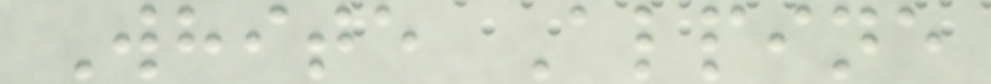White Alpine
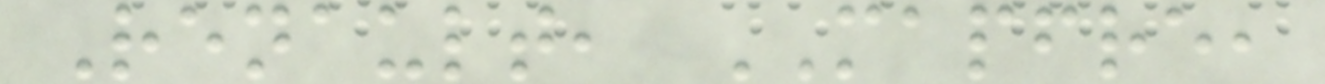Renault, MAPFRE,
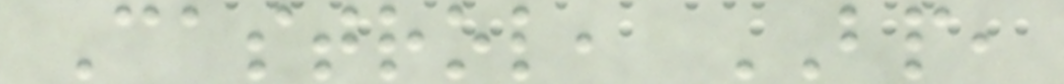Castrol, BP,
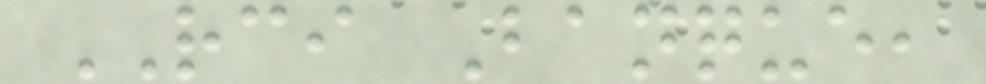RCI Banque,
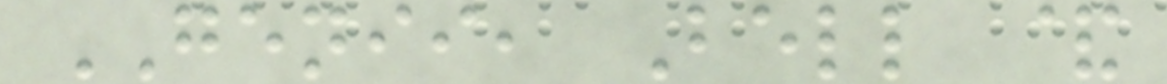GENII, Bell &
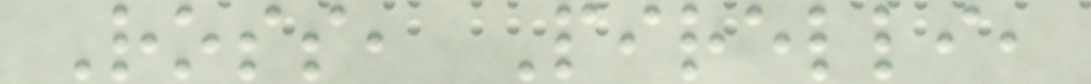Ross, Pirelli,
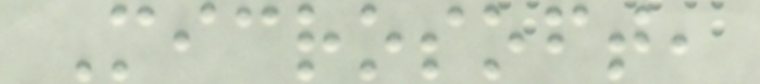Microsoft,
